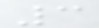3
